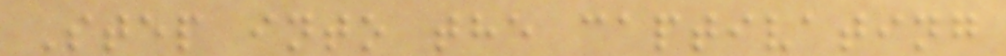Step into the captivating
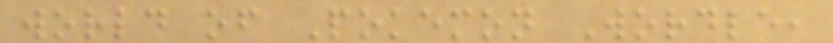world of Pokemon Wordle,
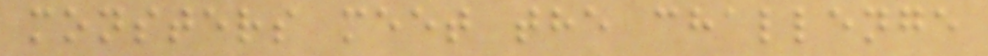monsters meet the challenge
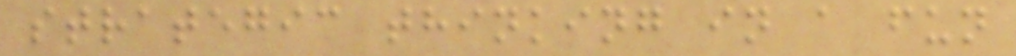strategic thinking in a fun
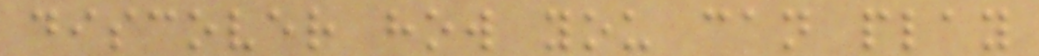discover how you can play
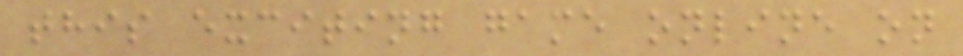this exciting game online on
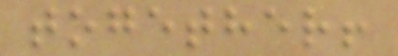together!
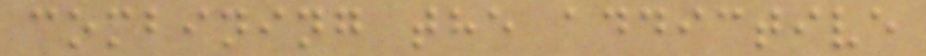combining the addictive
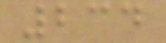234
